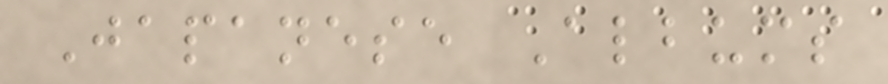Japanese Albums
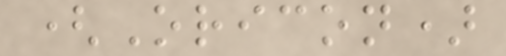(Oricon)
